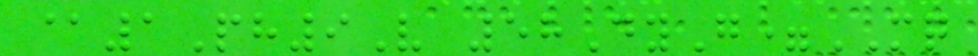@1Ph9V 58DyG=MQ
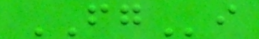FGi
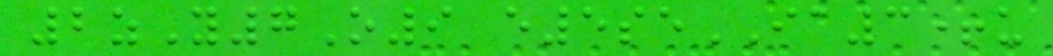2zY7O9 e5seIA3+u
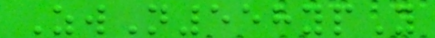ZwN558ypY
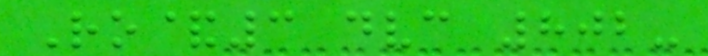Ro&3 dvc 802-
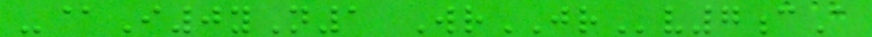-@I0yN1 WrJRv7cA
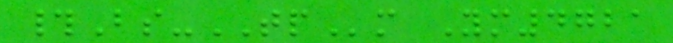#Bs-TPm Ym4721
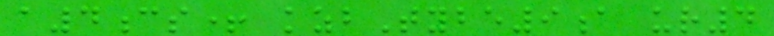a4cs+ kzbTybe9a ur4
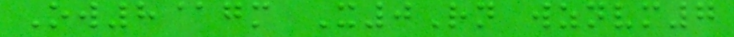Ow8@gm X0Rn wznvm7
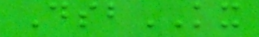DsbKX
